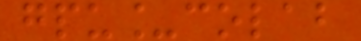gpu_colab
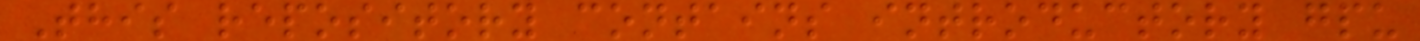This repository contains introductory gpu
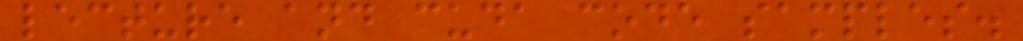lecture and cuda code samples.
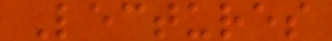Lectures
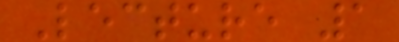Lecture 1
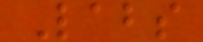Labs
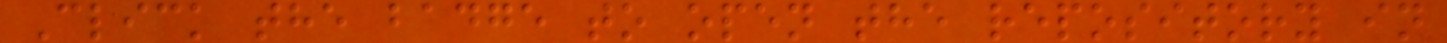Click the badge to open the repository in
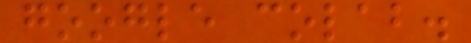google colab.
